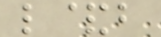l&b
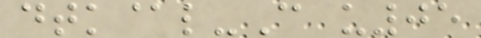dtk@l-C u05
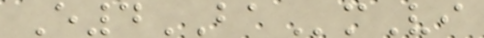E4BAmVi
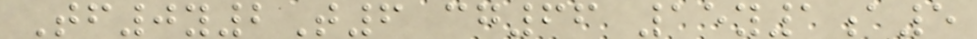Tf0y2T6 cg66 15y1a5
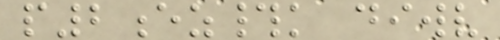p2ez#k diwv
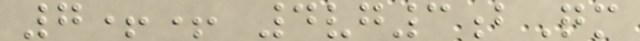7++ 4vg3bQm
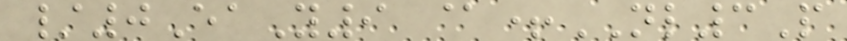/0EaY9 @+NL3P
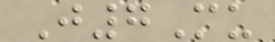J7Mu
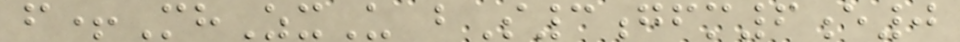f+MhZxU bS3gfm6e0
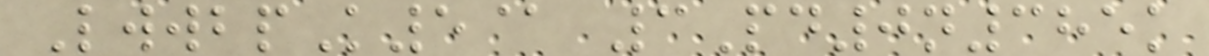LwwbpK5@ 3Pd0n385k
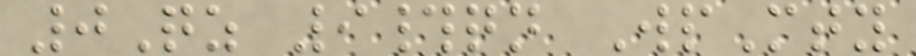0Qz 9#qn WpMty
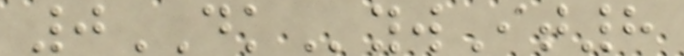0DKywIt8
